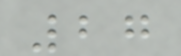27
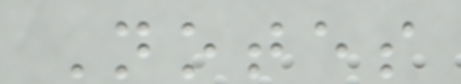Notes
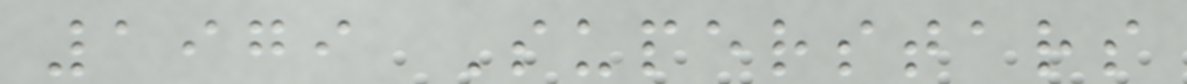1979 Superstars
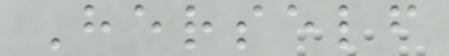Herself
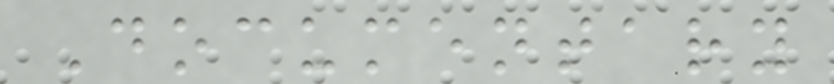Documentary
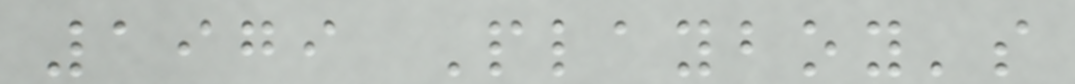1979 Playboy's
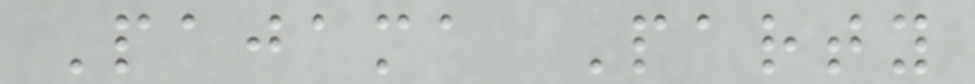Pajama Party
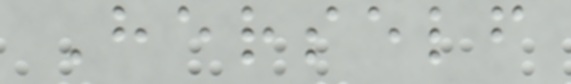Herself
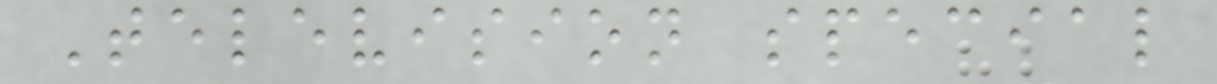Television special
